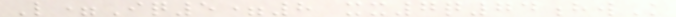L=Iq5=8 xx7q74hwK
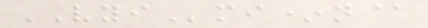VYImi*n@
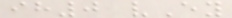ih0 vEy
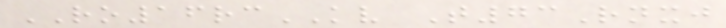RO16rcKV T73Rnxj
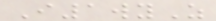I1wyZ
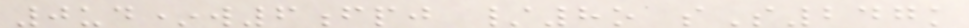0ud*w6fpj /8o sS247k
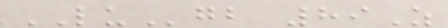LUgb 89Z
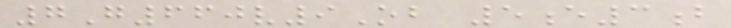7G660v9Ob 5e3b
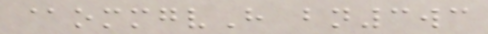@ommgvH bn3wc
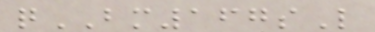qBM167sL
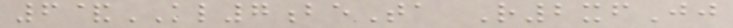6&KL7beTa R2xfJj
